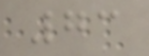73
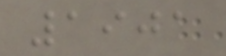1901
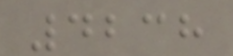4238
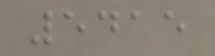5415
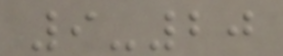9-20
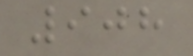908
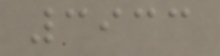3933
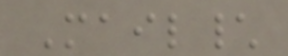Mail\
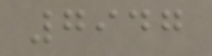7947
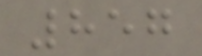857
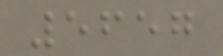5657
